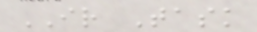IR Task
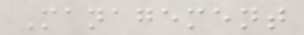Management
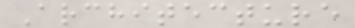Architecture
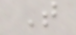T
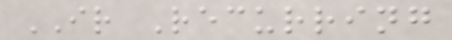IR Recurring
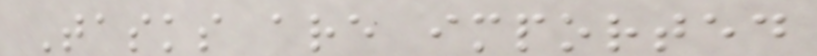Tasks are imported
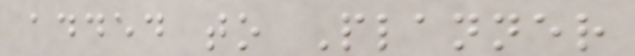added to Planner
